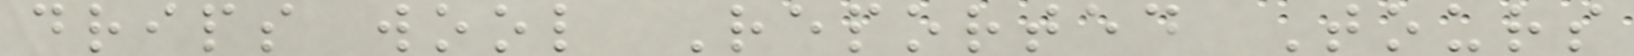drips wool Reported Tours
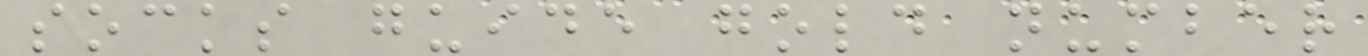socks guide gold number
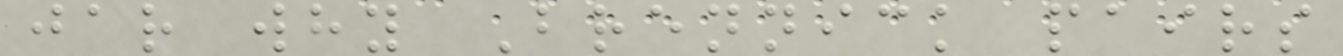jar why Brennick pairs
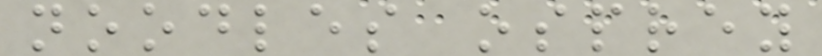noodles osprey
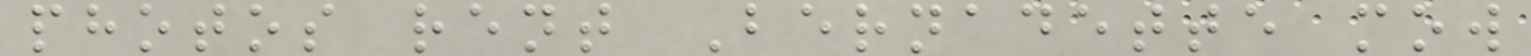photos rent Bernadette mow
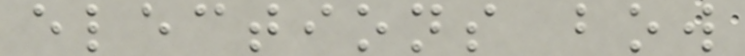elections bow
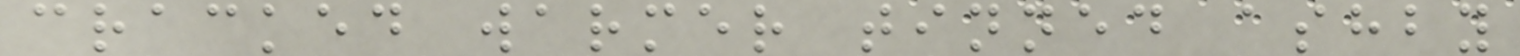cracked warmer tinned ashby
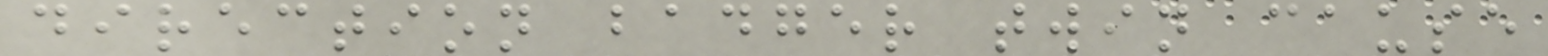direction badger twin cause
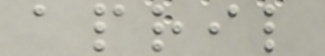april
